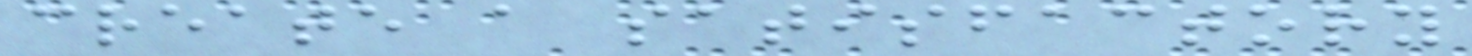create a satisfactory
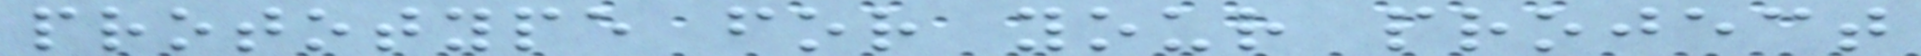prototype for your project
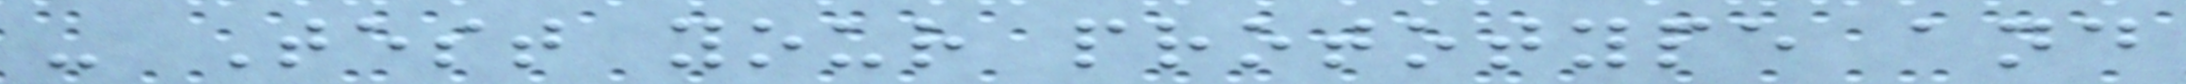- Test your prototype and
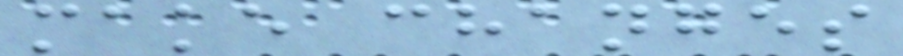make changes
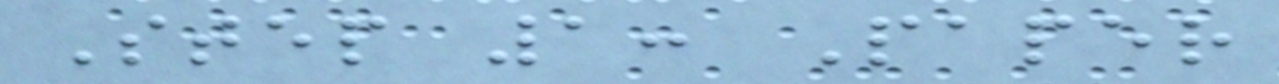Step 1: Paper
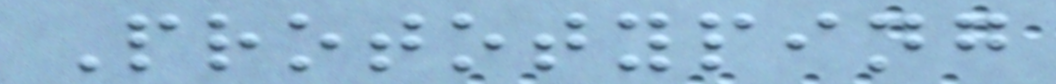Prototyping
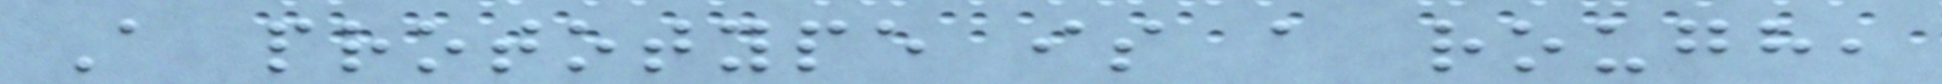A prototype is a rough,
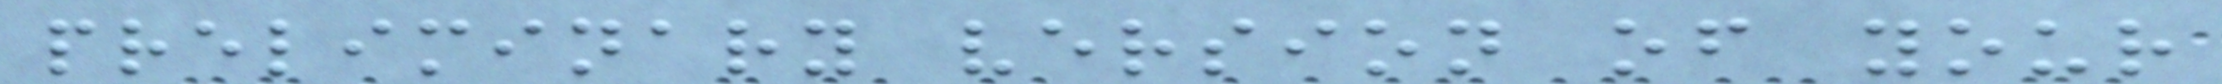preliminary version of your
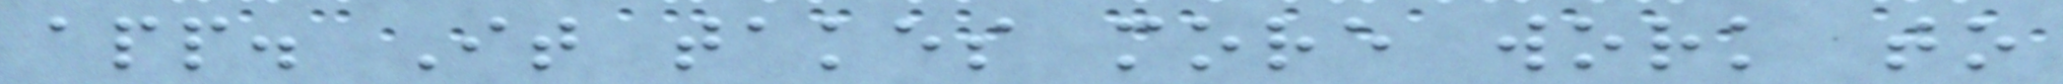app. It takes more work to
